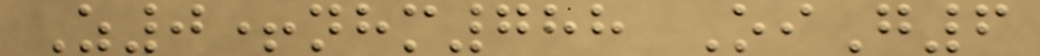Z0+nhm788 OiG6
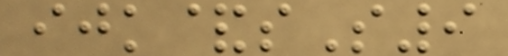ijk&sS9
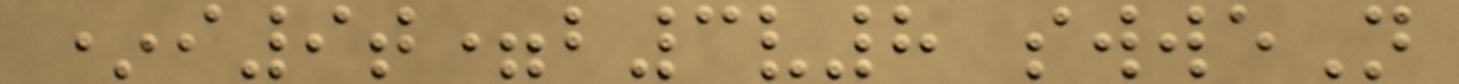*i9t=b3v8 swweN
